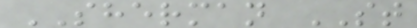SHERMAN ST
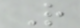R
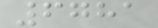6781
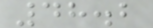48.2
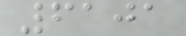6101
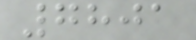7801
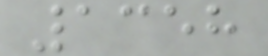1358
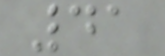41
